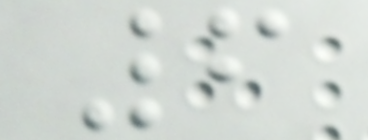6
